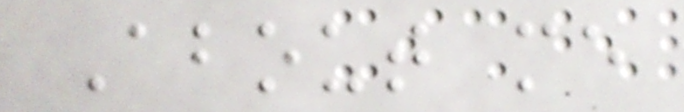About me
